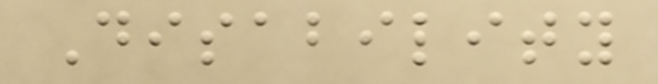Disability
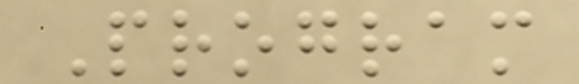Program
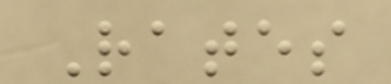Rates
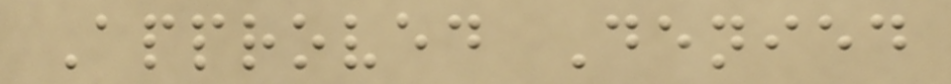Approved Denied
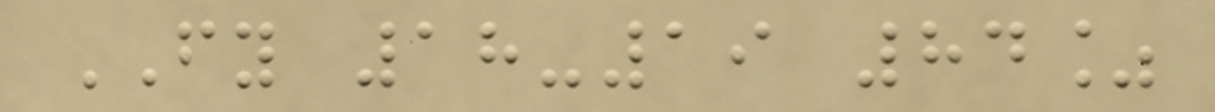FY 18-19 84%
